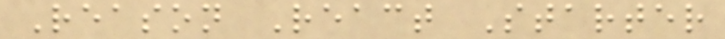Reason React Starter
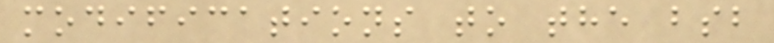modifications to the bsb
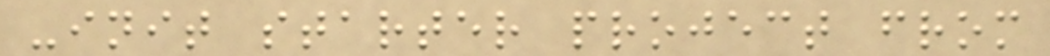-init starter project from
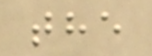the
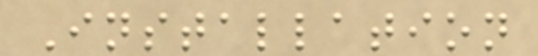Installation
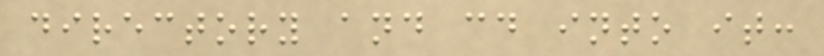directory and cd into it:
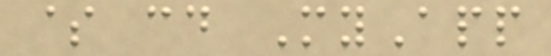$ cd MyApp
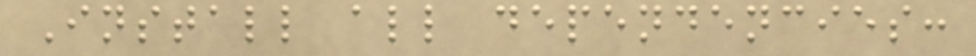Install all dependencies:
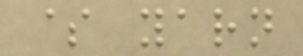$ yarn
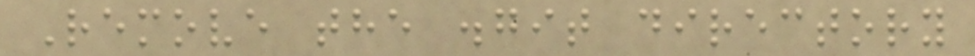Remove the .git directory
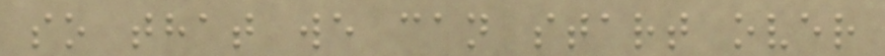so that we can start over
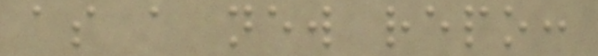as a new repo:
